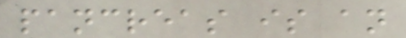pancreas is an
